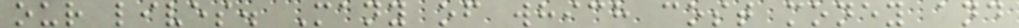our lives. Many of which cost money and
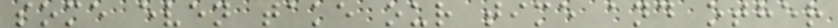some even take our time and other
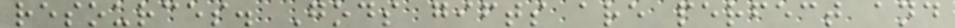resources. Gods gifts are perfect and
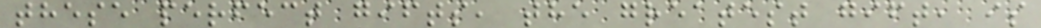these perfect gifts, the greatest gift, is
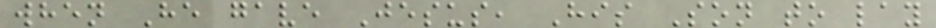when He gave Jesus, His Son to lay
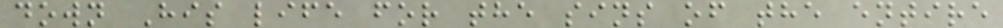down His life for the sins of the entire
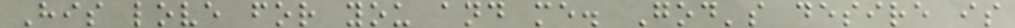His love for you and me. God's desire is
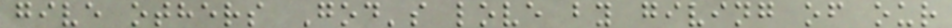give others God's love by giving of our
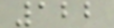122
